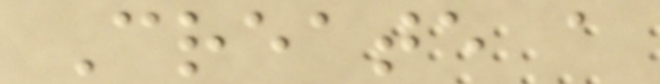Create a
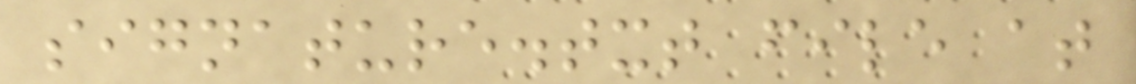signature.txt file at
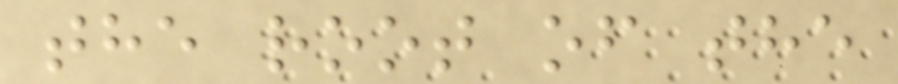the root of the
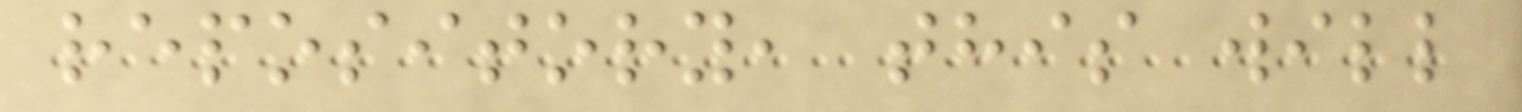repository, this will
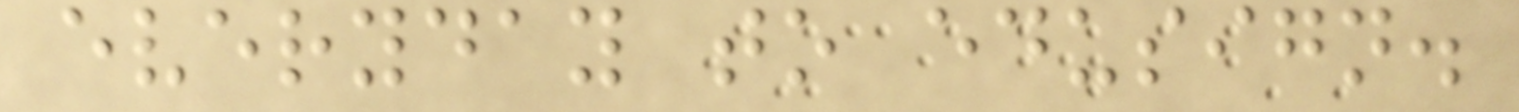everyday to edusign.
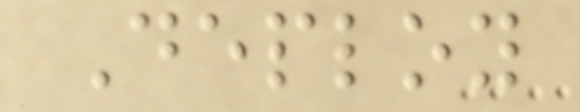Deploy
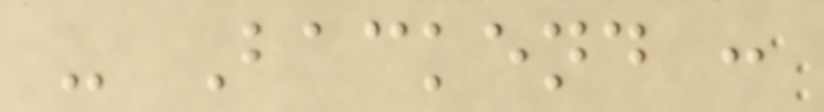- Backend :
